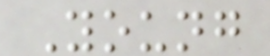Young
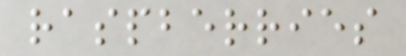raspberries
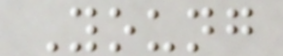Young
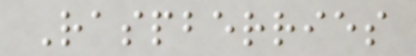Raspberries
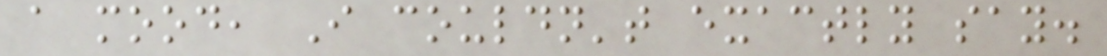a mood, I couldn't exactly say.
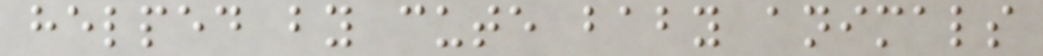helped by cute baby animals
